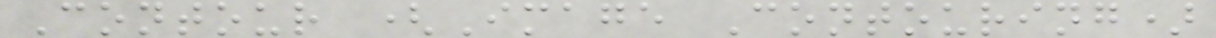Contour (Image Contouring)
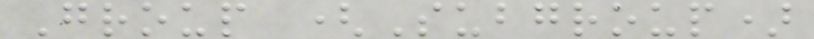Group (Subgroup)
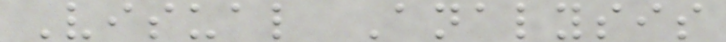Visual Analysis
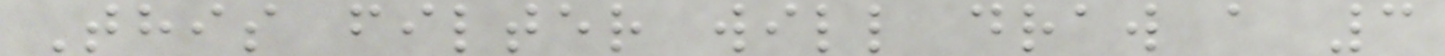This filter will draw a 3
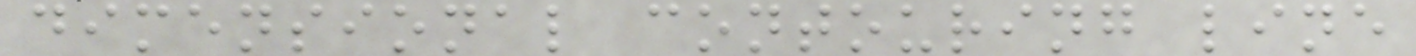dimensional contouring line
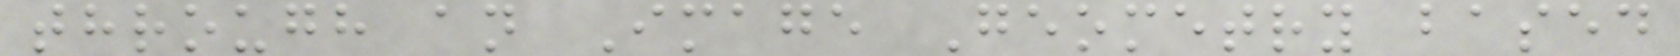through an Image Geometry based
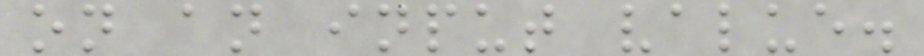on an input value.
